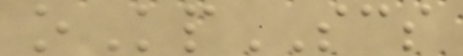oKpSCS
